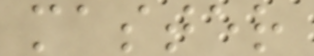master
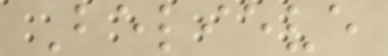Believe
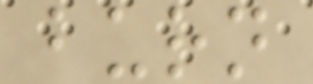burn
